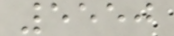5550
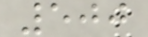500
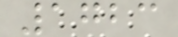1723
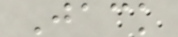Jack
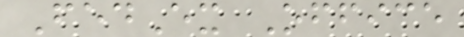FedEx Office
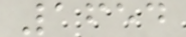1654
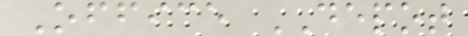Office DEPOT
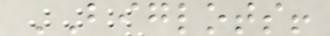BIGLOTS!
